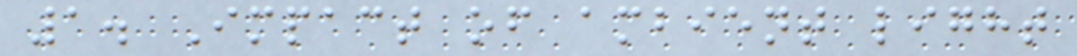1. Impact of ambient light
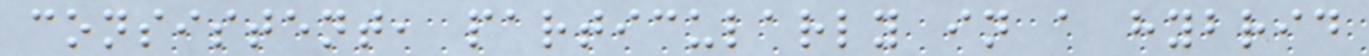consistent, particularly in a hybrid
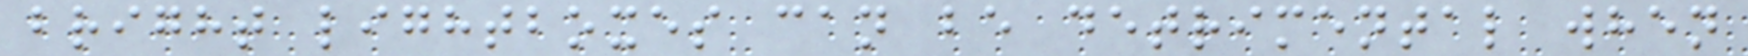bright lightboxes can be detrimental when
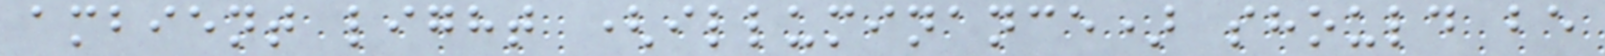ambient light (illuminance) should be
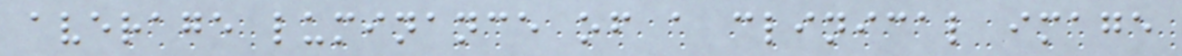average luminance of a clinical image
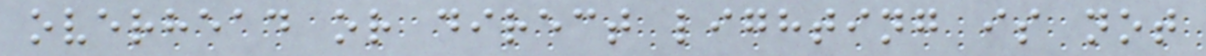overhead or direct lighting is not
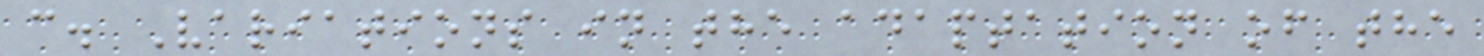c. Variations in the adaptation of the
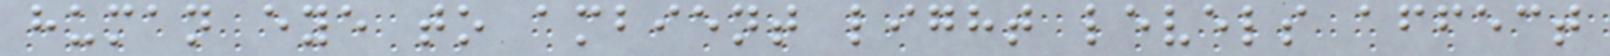human eye to ambient light levels affect
